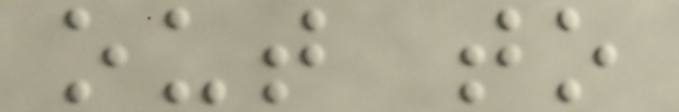out to
